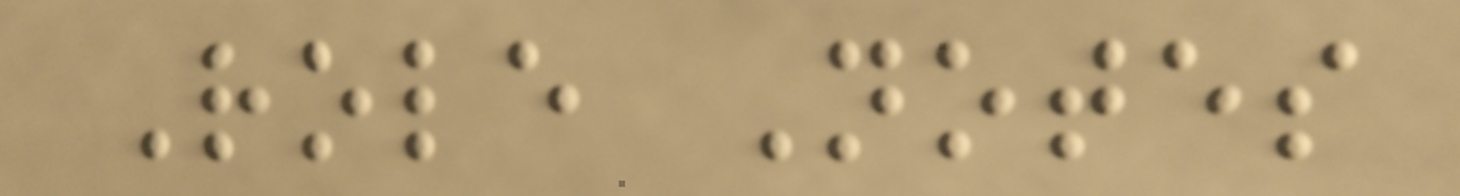Role Notes
